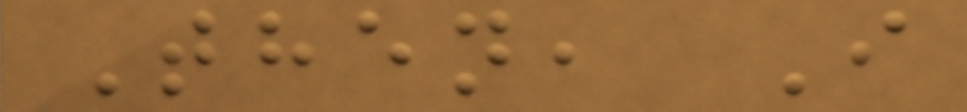Then, I
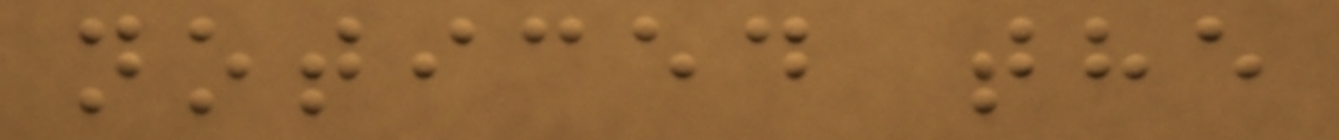noticed the
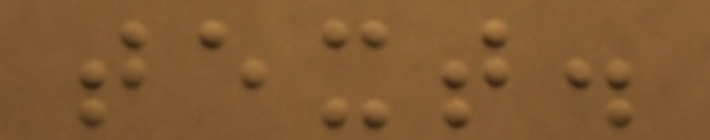text.
